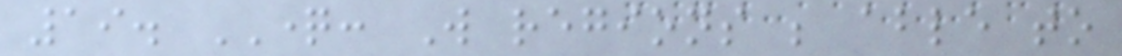19. QUESTION: Will regions be able to
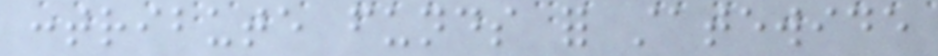contribute funds for statewide
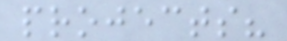projects?
